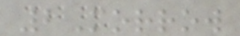2Morrow
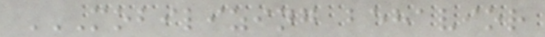MOBILIZING BEHAVIOR
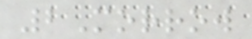2Morrow
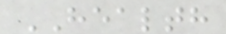HEALTH
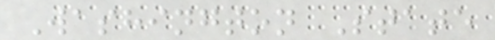Washington State
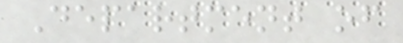Department of
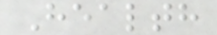Health
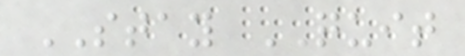STAY QUIT
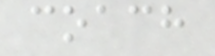coach
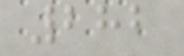282
